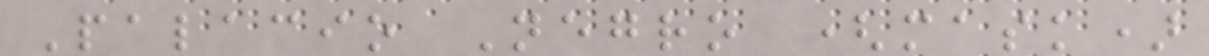Palacio Negro (mask)
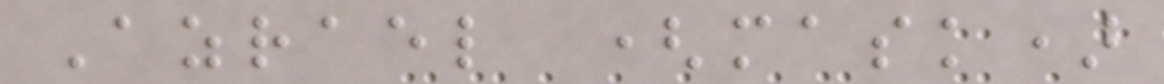Azrael (mask)
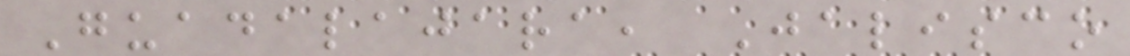Guadalajara, Jalisco
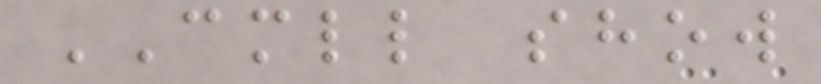CMLL show
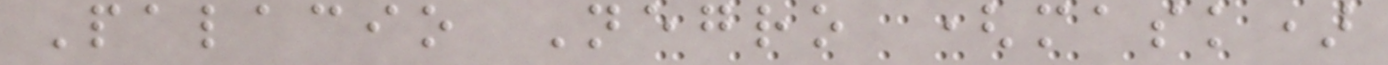Palacio Negro (mask)
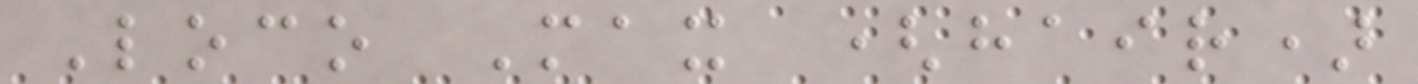Loco Max (hair)
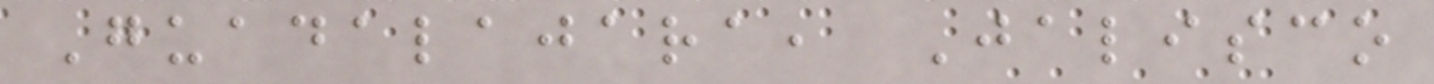Guadalajara, Jalisco
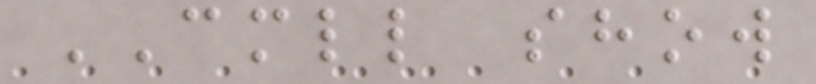CMLL show
